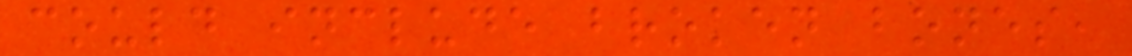could include broken bones,
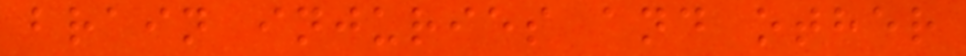brain injuries and other
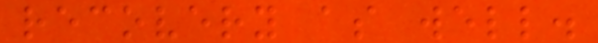recovery as well.
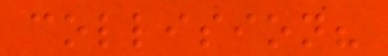collision?
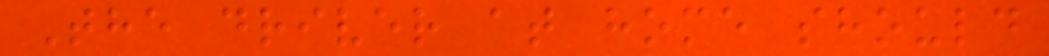The driver at home should
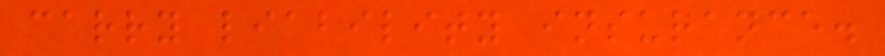carry liability insurance.
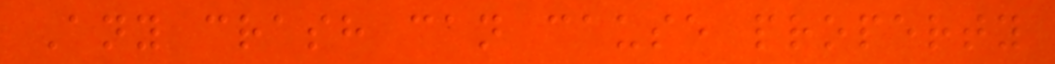Any crash can cause property
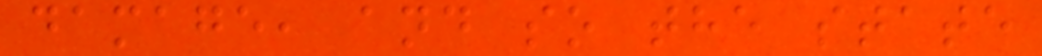damage, and so the state
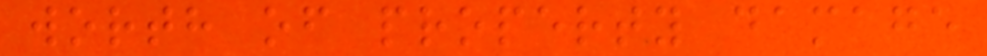worth of property damage
